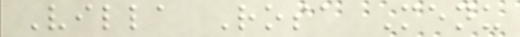Villa Rosa Menu
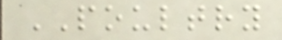POULTRY
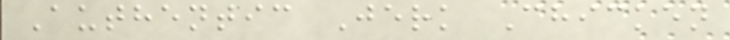Authentic Jerk Chicken
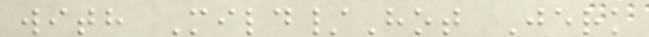with Mild/Hot Jerk
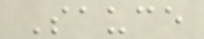Sauce
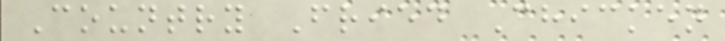Country Fried Chicken
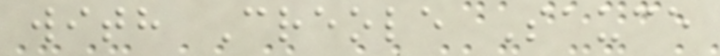with Creole Sauce
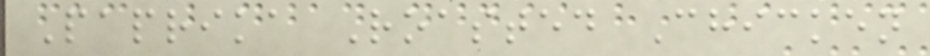Paprika Roasted Chicken
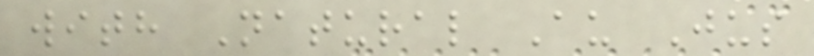with Natural Au Jus
